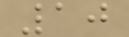10
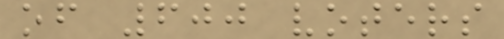of 600 voters
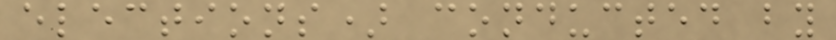elections) conducted by
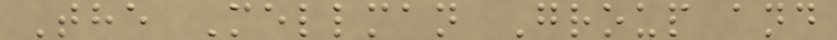The Mellman Group and
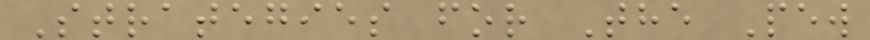Strategies for The Pew
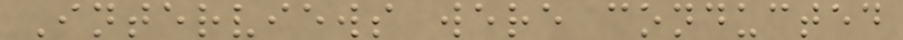Interviews were conducted
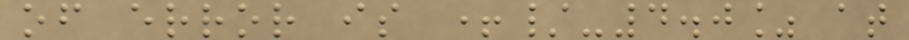of error is +/-4.0% at
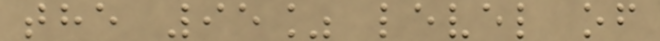the 95% level of
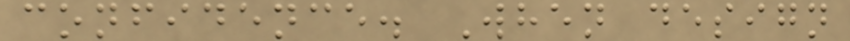confidence. When design
